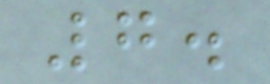7.
